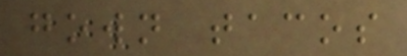gown tacos
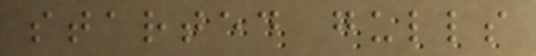started gulls
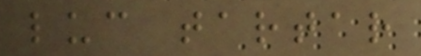luc tartar
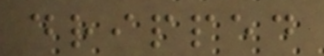dripped
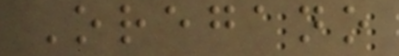Oregano
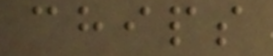chips
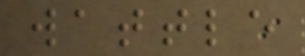wattle
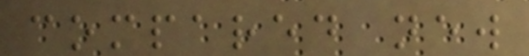compared new
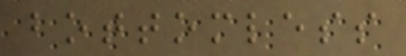bottomless
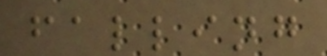falling
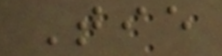Tie
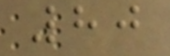80
